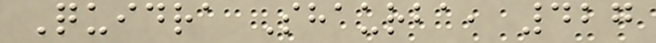Quidra Shaurba, 427
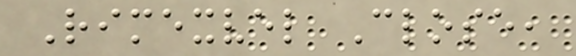Rimexvel Close,
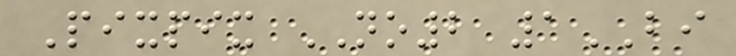Pixpix NO2 1BI
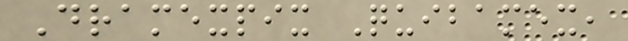Dramexpix Quibamex,
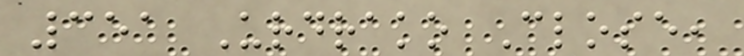351 Urdrako Close,
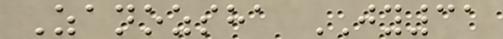Zanozsha JY31
